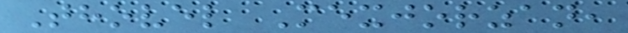Thovel Mexjorzan,
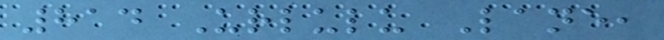814 Urlulu Lane,
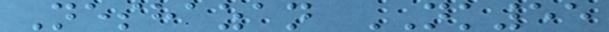Neshazan NK55
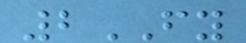2FY
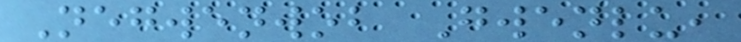Negwenwob Gwenlu,
